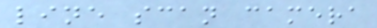line scan camera
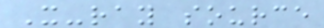X-ray source
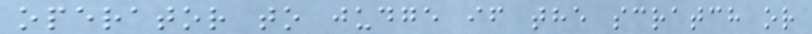operator to judge if the scratch or
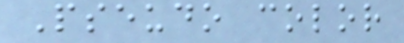Pseudo color
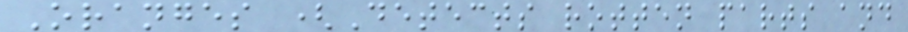Oranges (Detects rotten parts and
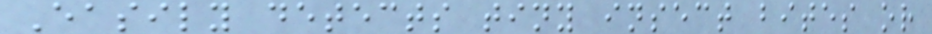Easily detects tiny insect bites or
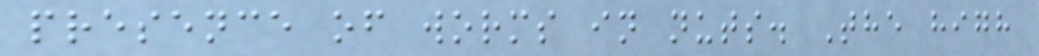presence of worms in nuts. The high
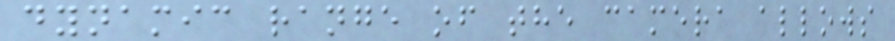dynamic range of the camera allows
